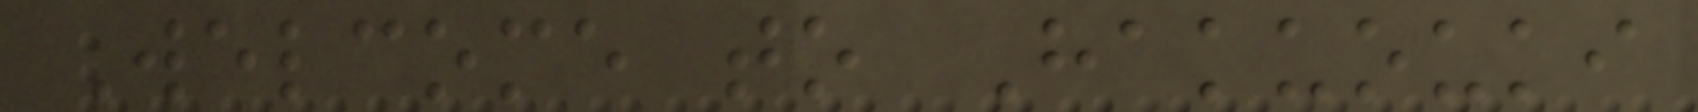Welcome to Hakuouki
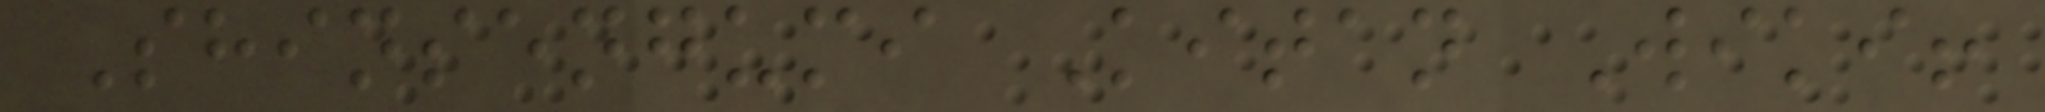Shinsengumi Kitan Wiki!
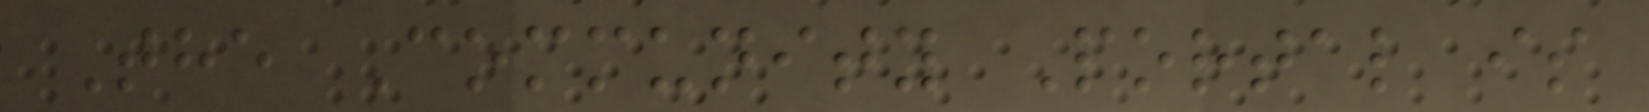The Community Portal is
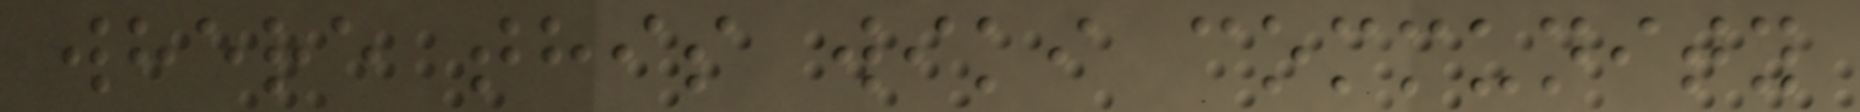where this wiki community
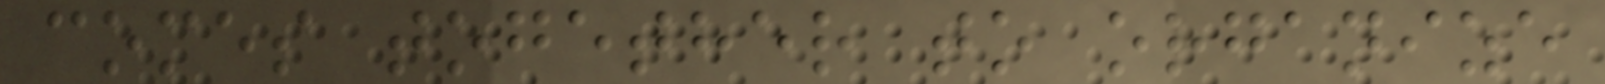comes together to organize
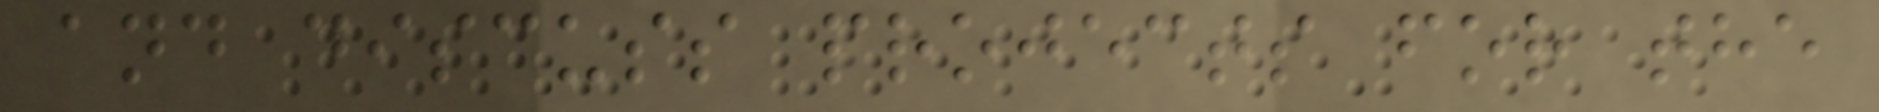and discuss projects for the
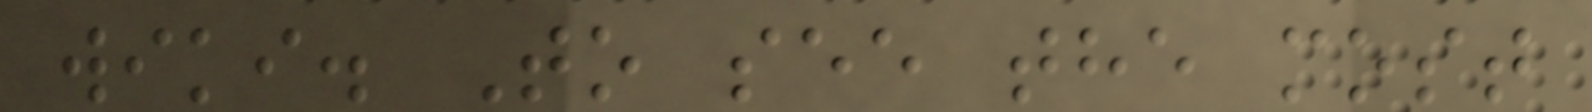wiki. To see the most
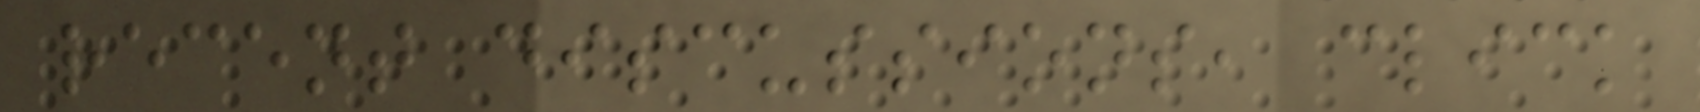recent discussions, click
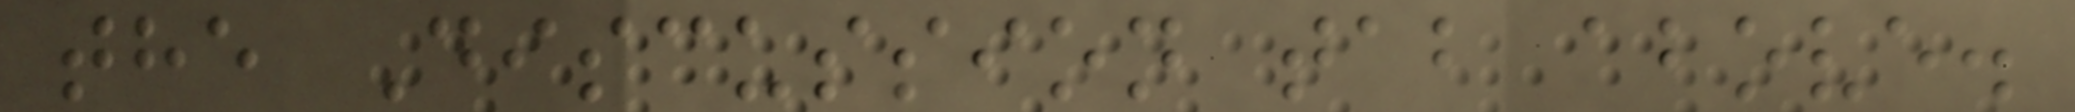the Discussion tab above.
